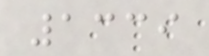1339
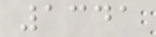1341
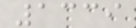1339
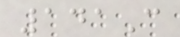141C
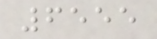6555
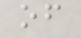of
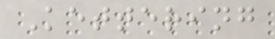Kettering
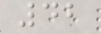42
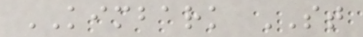KIMBARK ST
